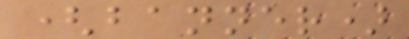(banner)
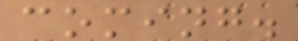coming.
